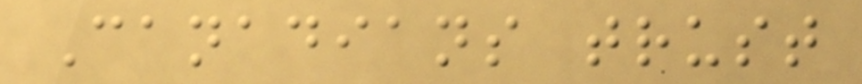Canadians trust
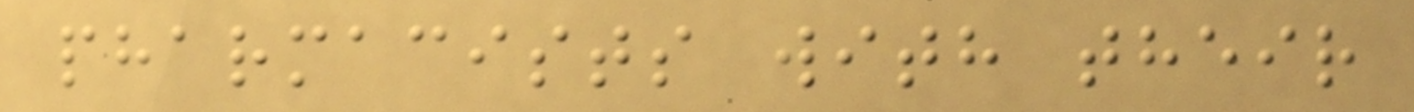pharmacists with their
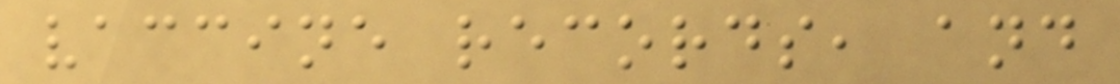vaccine records, and
